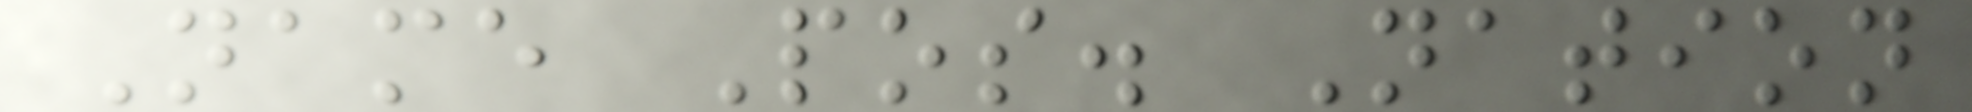Name Pos. Nation
